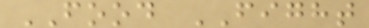FOOD FIGHT
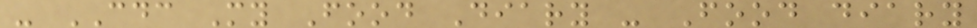- CDC My Food Diary - Food diary
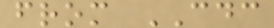from CDC
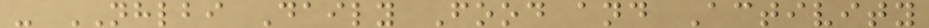- NHLBI Daily Food and Activity
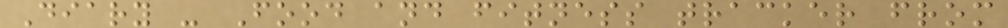Diary - Food and fitness tracker from
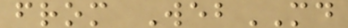from WebMD
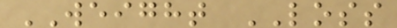WEIGHT LOSS
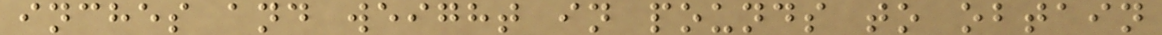inches and weight in pounds to obtain
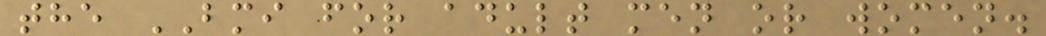the BMI for adult men or women.
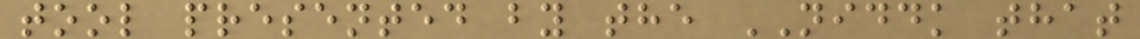tool presented by the NIDDK that
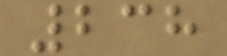238
